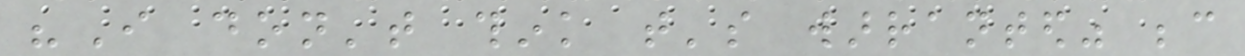"I don't think that's warranted" because
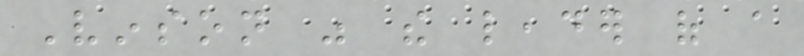Vinson was the leader of a
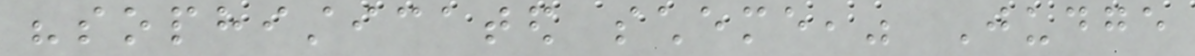"sophisticated scheme," Judge
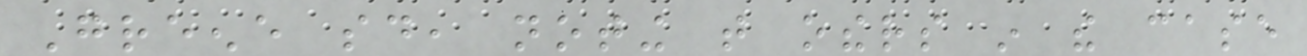Greene said, noting that others in the case
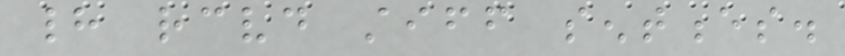had received stiff sentences.
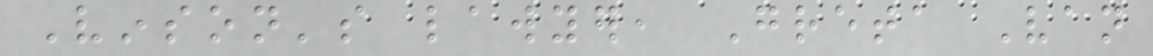Vinson's lawyer, Greta Van
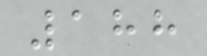188
